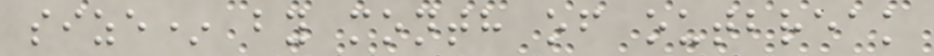size* by month of outbreak
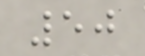50
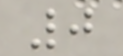0
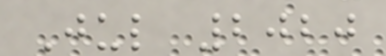Jul 2020
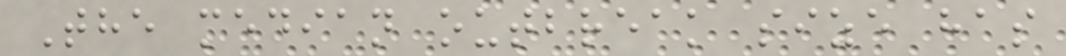The median outbreak size has
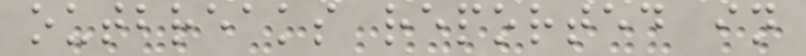outbreaks reported in
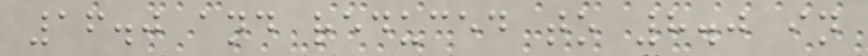16.0 and reduced to 8.0 in
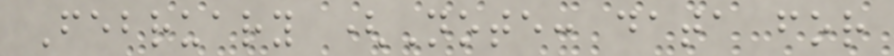February (Note: data for
